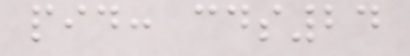pid: cds24
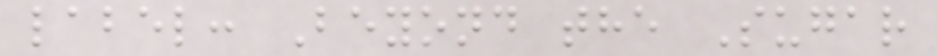label: Beyond the Sugar
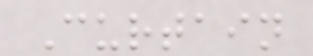Curtain
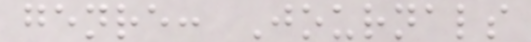genre: Journals
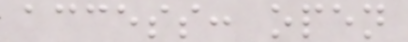access: open
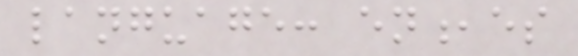language: en,es
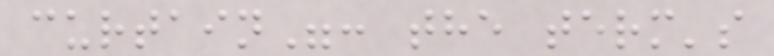curtain": the term's
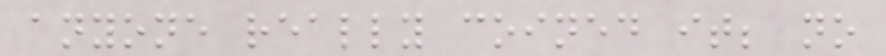anyone really coined it; no
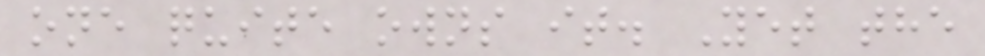one quite owns it. Yet the
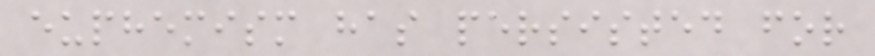euphemism has persisted for
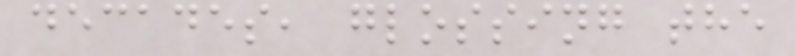decades, glossing the
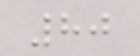80
